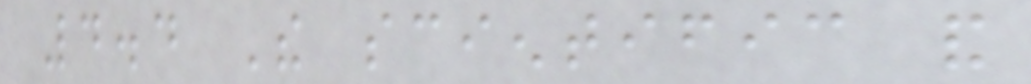4.4 The scientific and
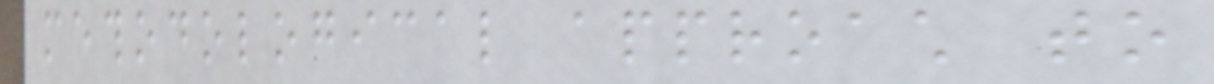methodological approach to
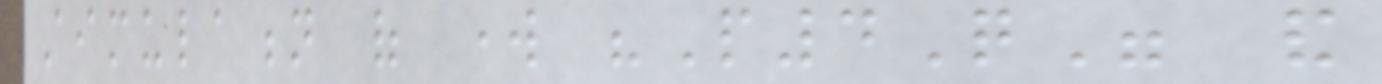stimulation of work "P4Q" and
